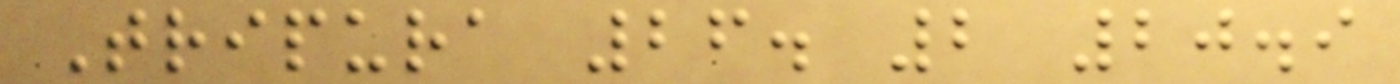Tripura 26. 2 20.9
